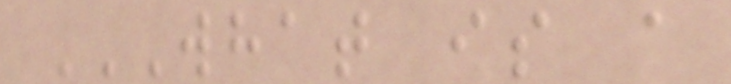WHAT IS A
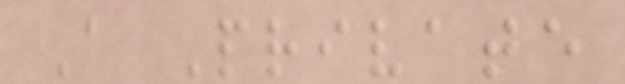A Private
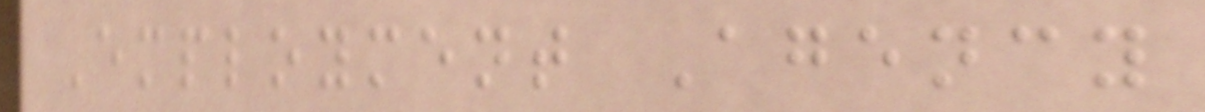Employment Agency
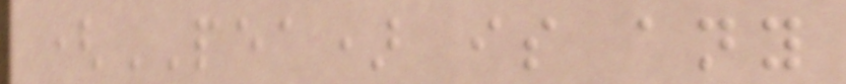(PEA) is any
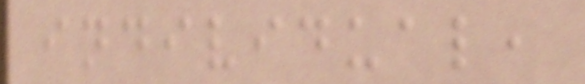individual,
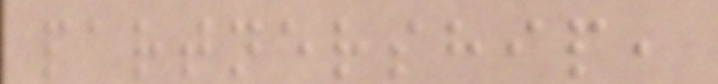partnership,
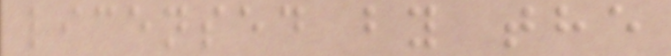licensed by the
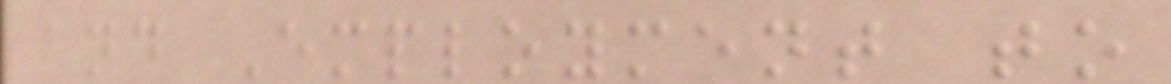and Employment to
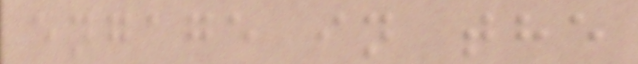engage in the
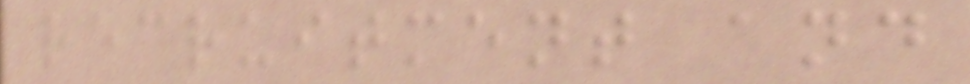recruitment and
